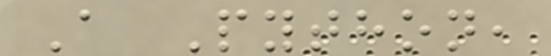A Python,
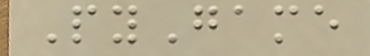PyGame
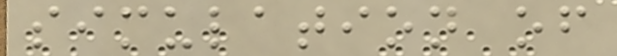simulation of
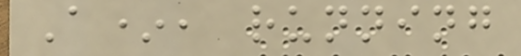A*, running
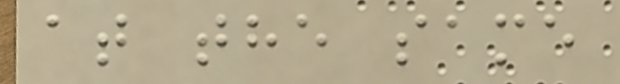at the same
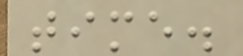time.
